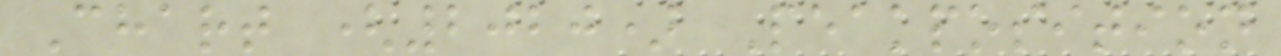Chart (2020) Peakposition
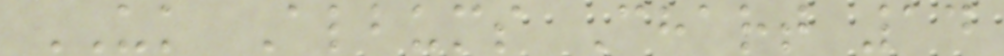UK Albums Chart 14
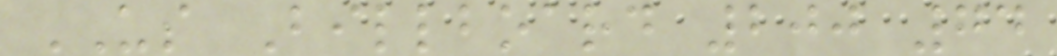US Billboard 200 74
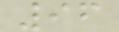96
